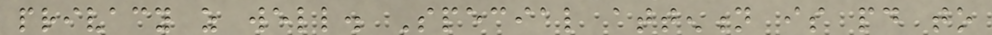privacy as well. Special attention is paid to
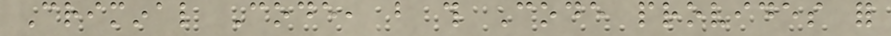Criminal Code, but this Code provides for
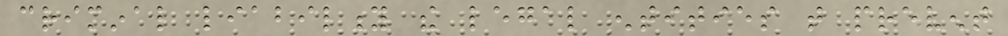criminal liability the legal entities that prevent
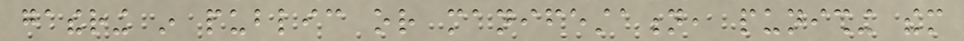gathering in public or manifestation, punishing them
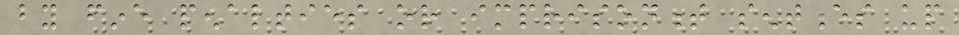by fine penalties or imprisonment sentences up
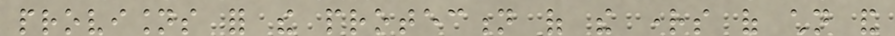provisions for the protection of the rights of children and
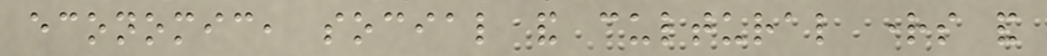economic, social and cultural rights and
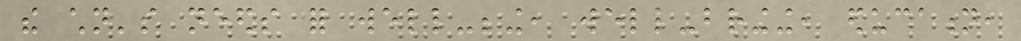the children's needs for well-being, well-bringing, education,
